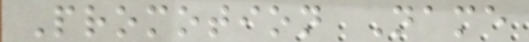Promotion Name
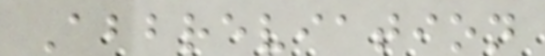Abbreviation
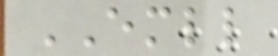EMLL
